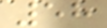58
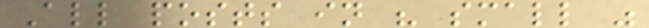All posts in " small "
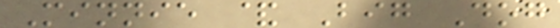Minnie & Big Dog
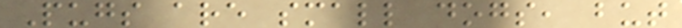Pugs are small dogs, but
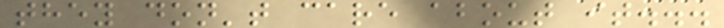they don't care about it...
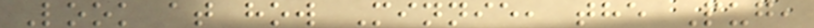Look at how Minnie, the Pug,
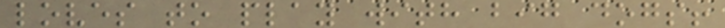loves to play with big dogs!
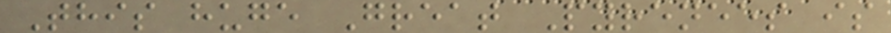This huge Great Pyrenees is
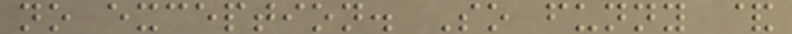no exception. So funny &
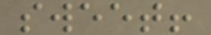sweet!
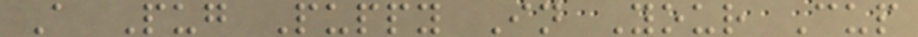A Pug Puppy In Your Cup
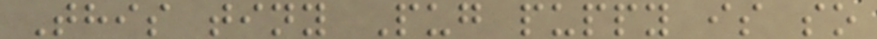This tiny Pug puppy is so
